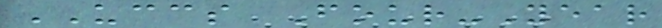UCCS Four-Year
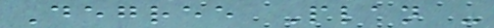Degree Plan -
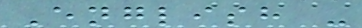English -
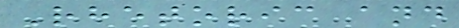Rhetoric and
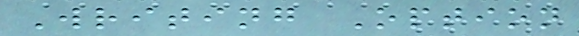Writing Option
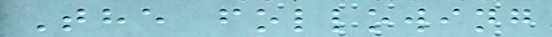The following
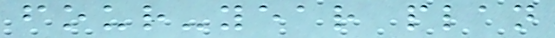four-year plan
